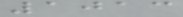1013
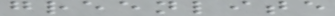greenlite
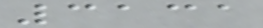3131
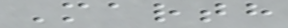Marth
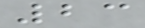23
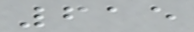615
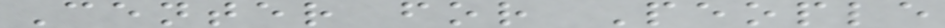Center for People
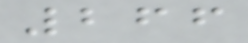266
